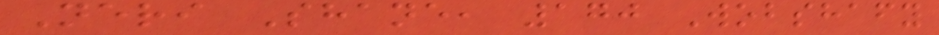Neri Shane, 170 Wobshafy
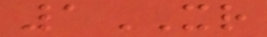1XR
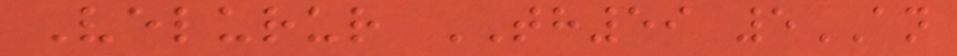Velurur TH59 5AN
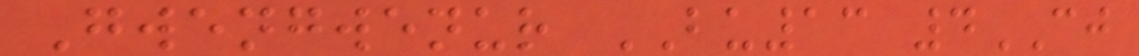Gwengwenur BU13 4CJ
